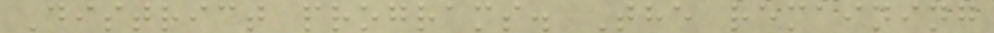District programs. The remaining
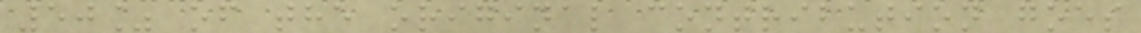50% of the original contribution goes
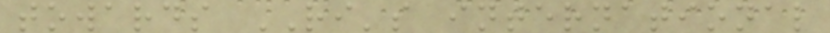towards RI's international
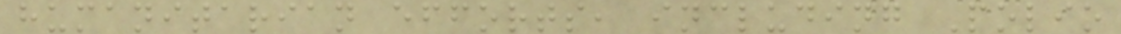humanitarian efforts, including Polio
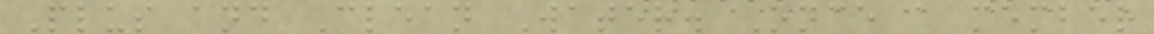Plus and Clean Water. Once a member
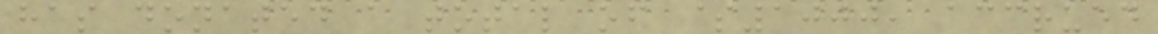has donated a total of $1000, accrued
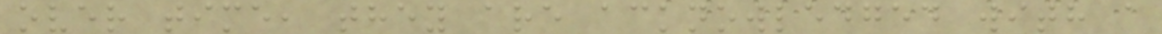over time, they are acknowledged with a
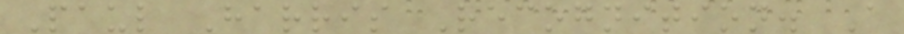Paul Harris Recognition. A
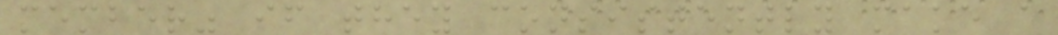member" if they consistently make a
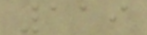119
